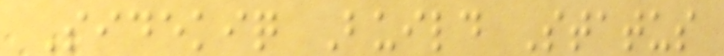Sidekiq Build Status
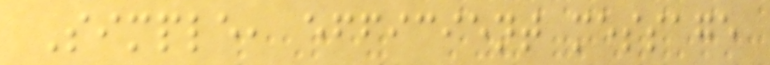Simple, efficient message
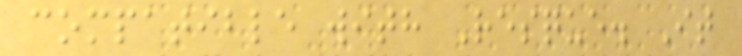compatible with Resque. It
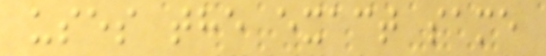uses the exact same
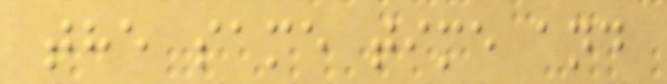the same time and
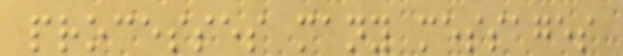processes many messages
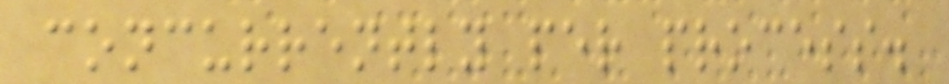concurrently per process.
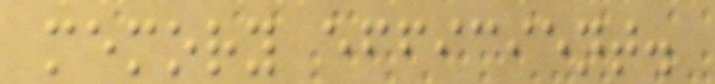memory efficient.
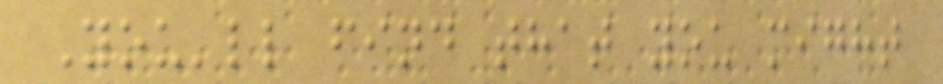You'll find that you might
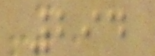294
